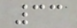33
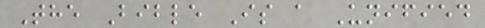The Bible Is a Unified
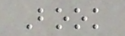Book
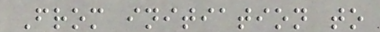From initiation to
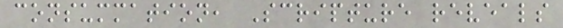consummation, Scripture reveals
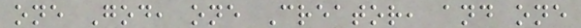one God, one Creator, and one
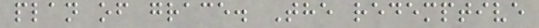plan of grace. The redemptive
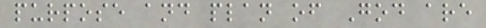purpose and plan of God are
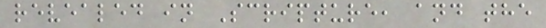revealed in Scripture, and the
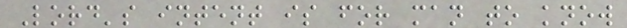Lord's intent is for man to know
